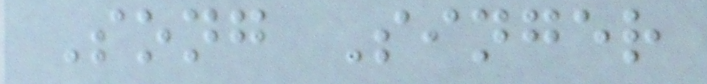Song Singer
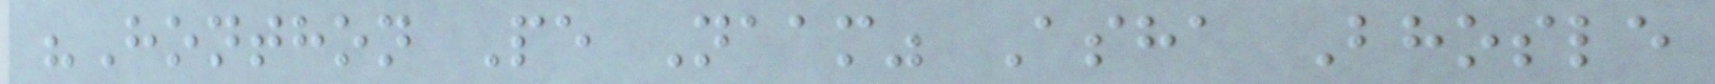"Honthon Pe Naam" Asha Bhosle
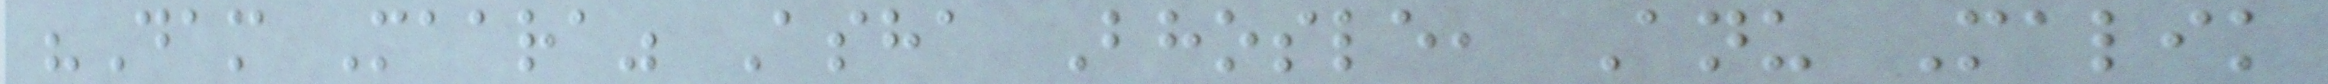"Dam Maara" Asha Bhosle, Anu Malik
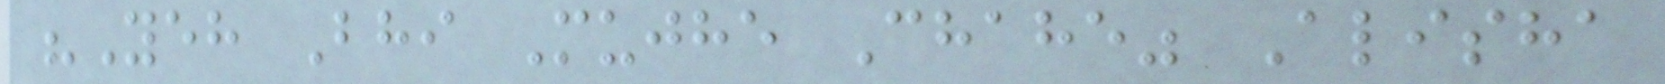"Yeh Bhi Mujhe Chahe" Alisha
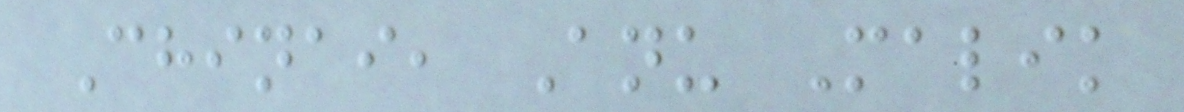Chinai, Anu Malik
